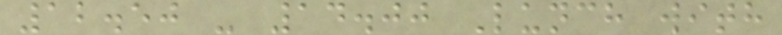12.50 - 14.00 Lunch with
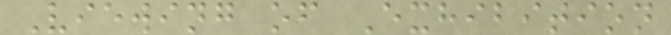Viewing of Exhibition
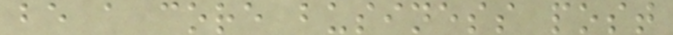be a core business post
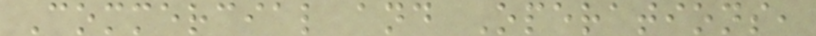Commercial and Operations,
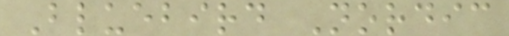Bluebird Nordic
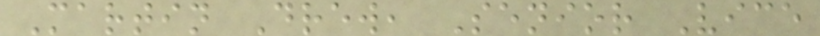Martin Drew, Senior Vice
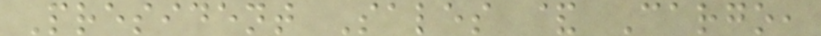President Sales & Cargo,
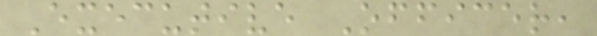Executive Officer,
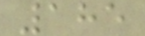185
